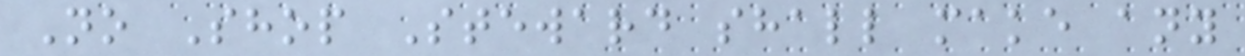No Shop Steward shall make any
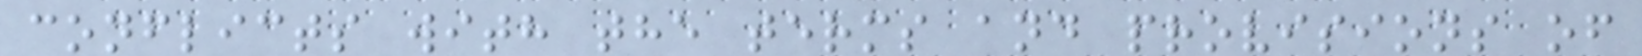conflicts with the terms and provisions of
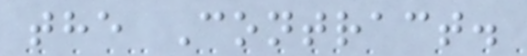the Contract.
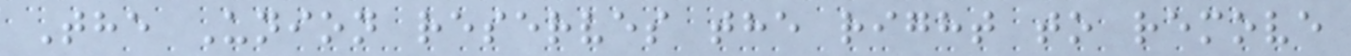The Union reserves the right to remove
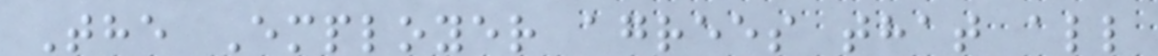The Employer agrees that all
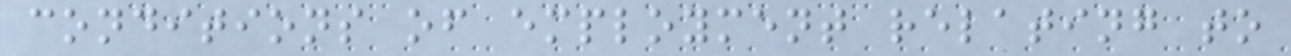conditions of employment relating to
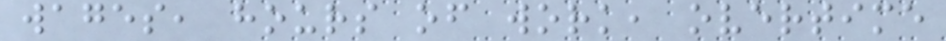wages, hours of work, overtime
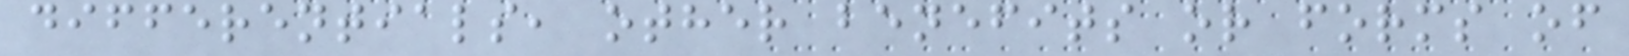differentials, other benefits or forms of
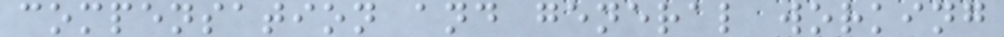compensation and general working
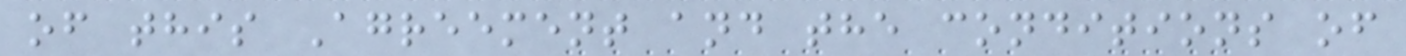of this Agreement and the conditions of
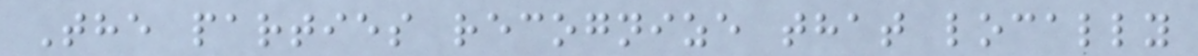The parties recognize that locally
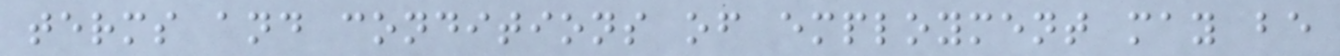terms and conditions of employment may be
